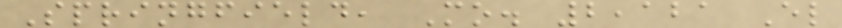Springfield, Mo. 2,121 El
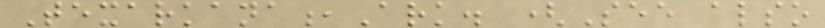Texarkana,Ark. (See also
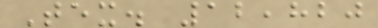Tex. 12,820
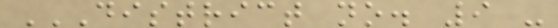DISTRICT NO. 9 -
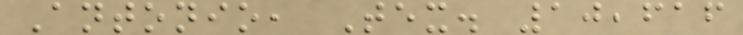Antonio, Tex. 10,616
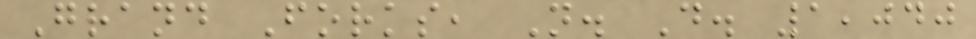Grand Forks, N. D. 1,040
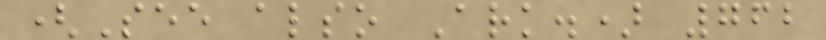(See also Ark.) 762
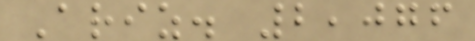Ariz. 2,076
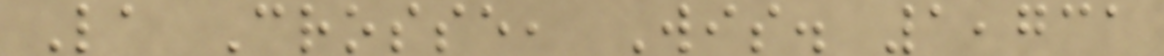La Crosse, Wis. 1,731
